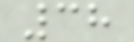38
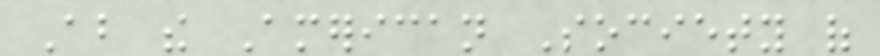About the American Society of
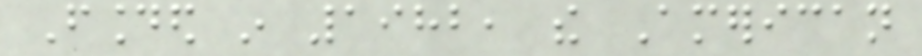Founded in 1982, the American
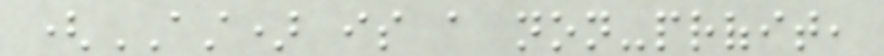(AST) is a non-profit,
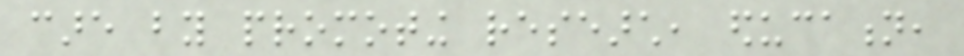care by promoting research, education,
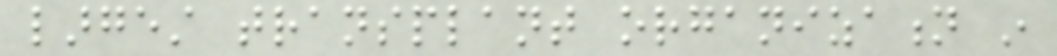largest transplant organization in
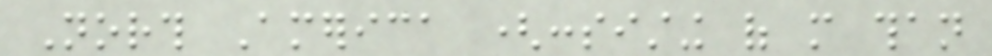North America (consisting of more than
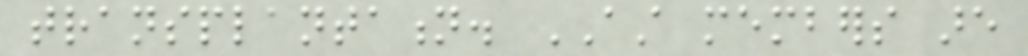transplantation. AST members are
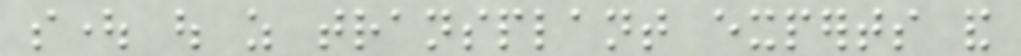sought out as transplant experts and
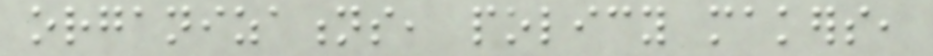organizations, policy makers,
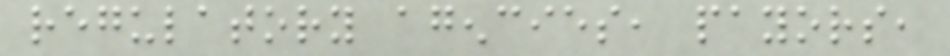regulatory agencies, payors,
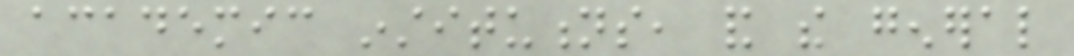academic institutions, and the general
